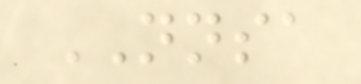NNSA
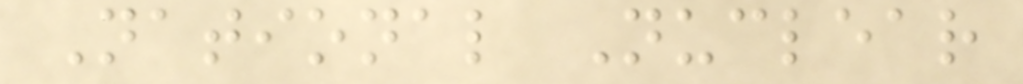National Nuclear
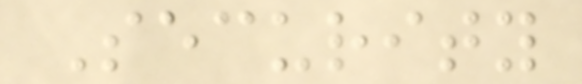Security
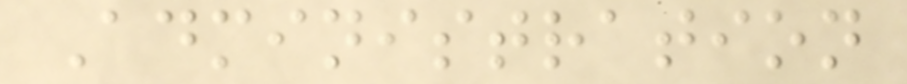Administration
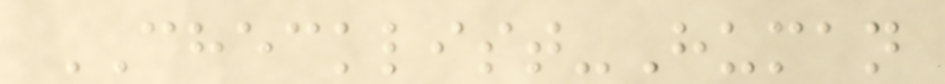CHECKLIST-Human
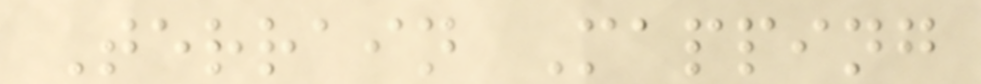Terrain Mapping
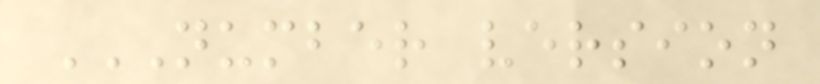NUMBER VERSION
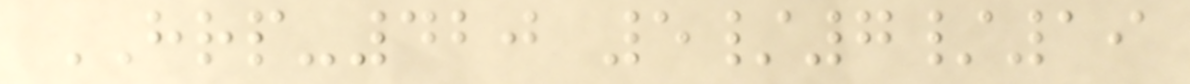HRP-420 5/7/19
